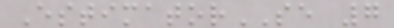EstimatorSE 7
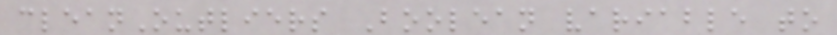cleanOutliers Boolean variable to
